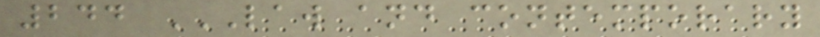244 LAW AND CONTEMPORARY
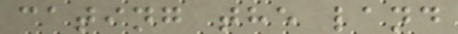cating the land
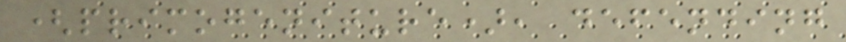(primogeniture), defending
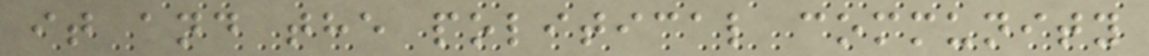it and the political community
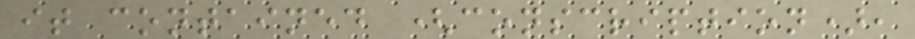it contained (conscription),
